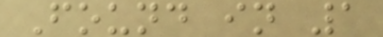Found in 1
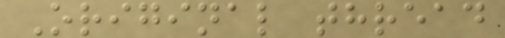Original thread
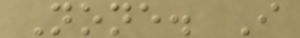None. I
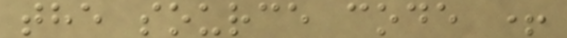the source code +
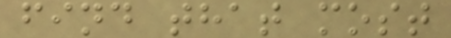find that most
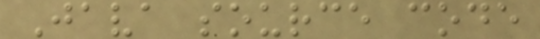Java source code
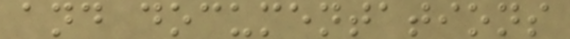and documentations
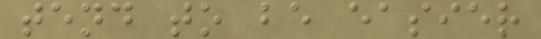tend to be easier
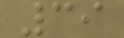39
